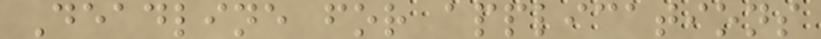Deadline for applications
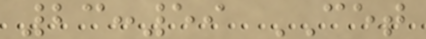23:59 CET
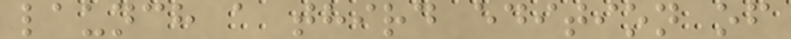launch a third edition of
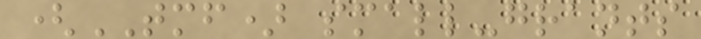(TMF) small-grants
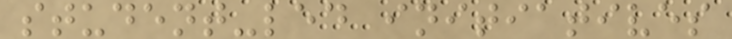student-led initiatives
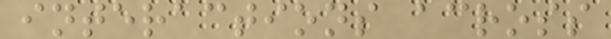interactions across
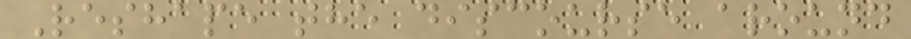Reshape the discourse around
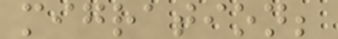migration;
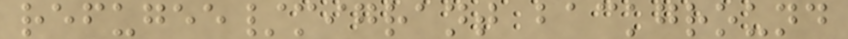refugee/migrant background
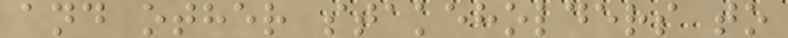and other stakeholders to
